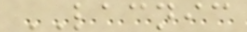LACNIC
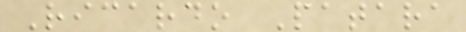Ricardo Patara
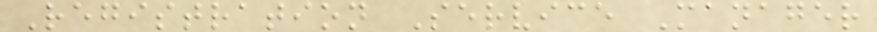Registration Service Manager
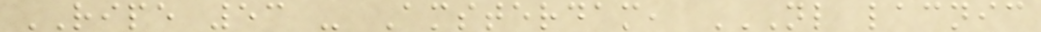RIPE 53 - Amsterdam, NL LACNIC
